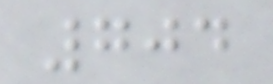704
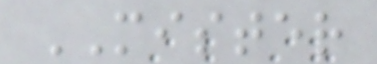MISTER
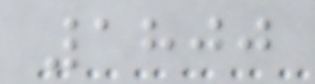1800
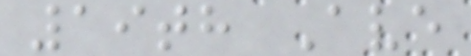19th Ave
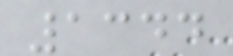1344
